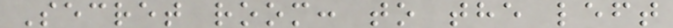Secret room: to the left
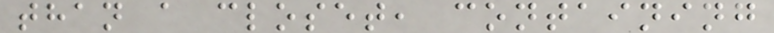than a closet, containing
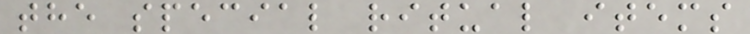the special ritual items
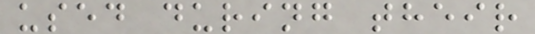used during their
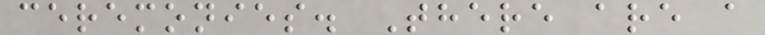ceremonies. There are a
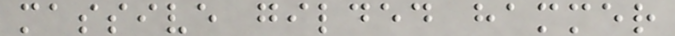massive gilded hammer
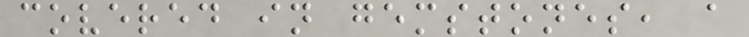covered in gemstones, a
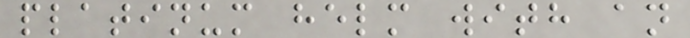platinum helm with an
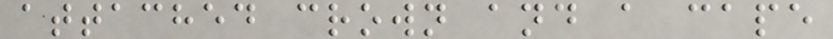attached crown and a cape
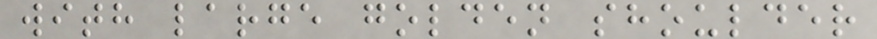with large golden shoulder
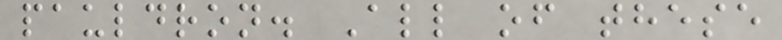pauldron. All of these
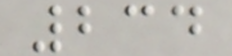234
